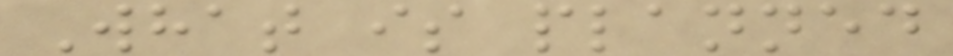What is planned
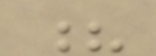?
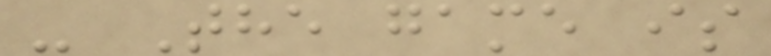- The game is
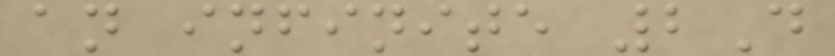an infinite 2D
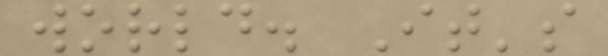world. It's
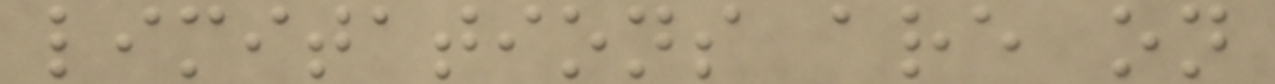limitations are on
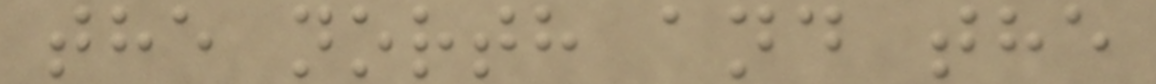the north and the
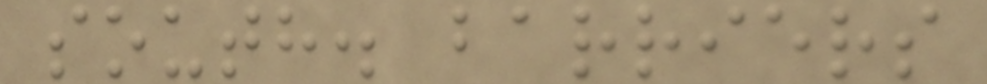south. barriers
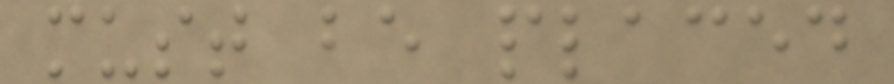must be placed
